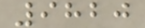9820
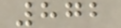872
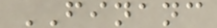FINANC
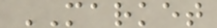MARKET
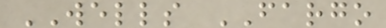WELLS FARGO
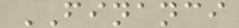FINANCI
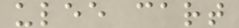ulee cart
